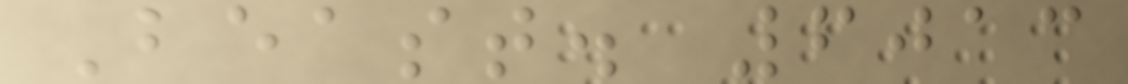Beast. 6013
